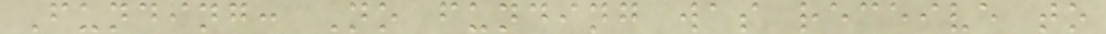Funding: No funding was receive to
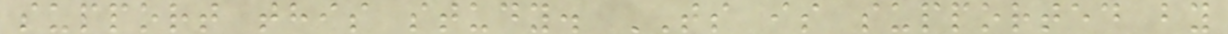support this study. TS is supported by
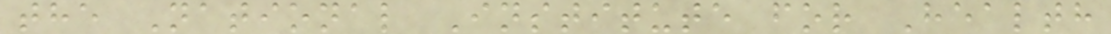the National Institute for Health
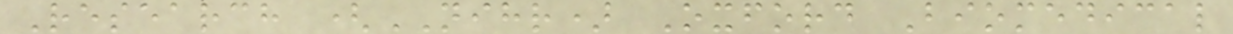Research (NIHR) Oxford Biomedical
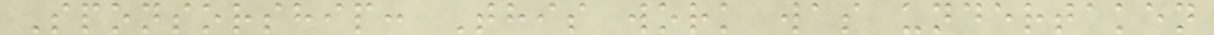Sponsorship: This work was undertaken
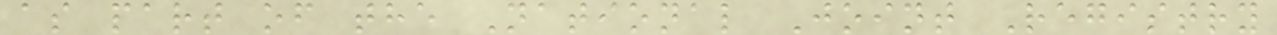as part of the National Joint Registry
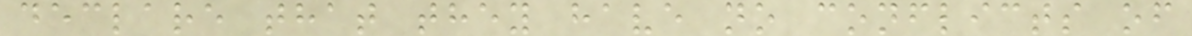declare that they have no conflicts of
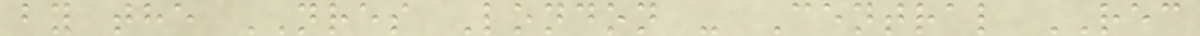by the NRES London - Central REC
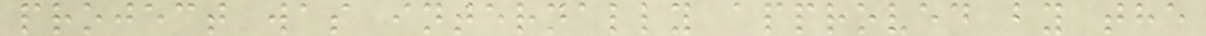project was internally approved by the
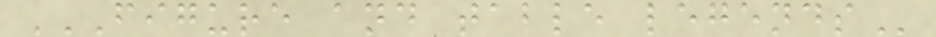FIGURE AND TABLE LEGENDS
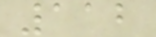112
